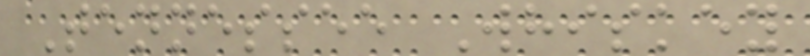Tennessee Whiskey
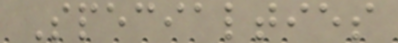Specialties
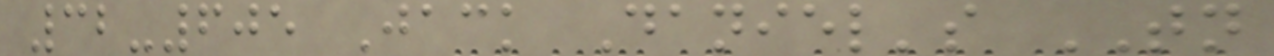32-605 Jack Daniel's TN
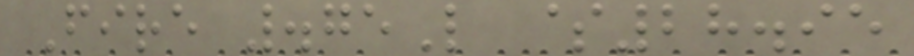Fire .75L $28.95
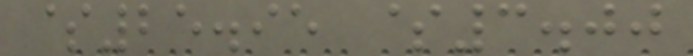$25.95 $3.00
